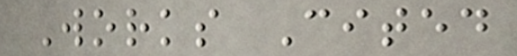Works Cited
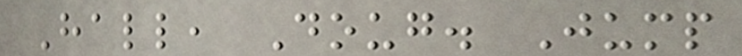Hall, Doug. Jump
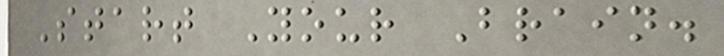Start Your Brain.
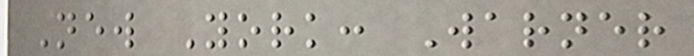New York: Warner
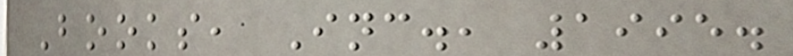Books, Inc., 1995.
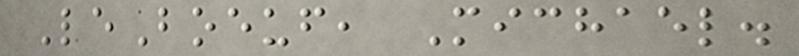LeBoeuf, Michael.
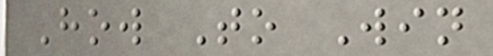How To Win
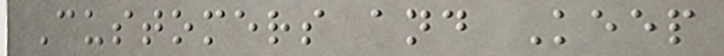Customers and Keep
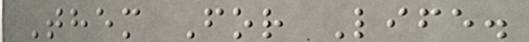Them For Life.
